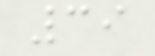39
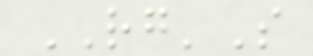RG'S
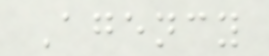Agency
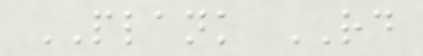PLANK RD
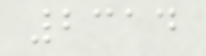2314
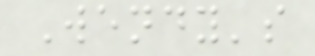Wendy's
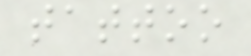tattoo
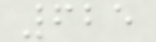625
